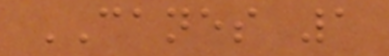CANES 1
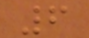6
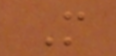M
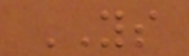YS
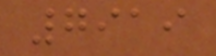7919
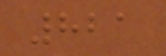821
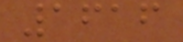1616
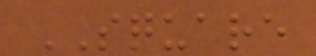SQUARE
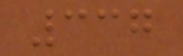337
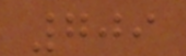709
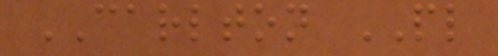CARLTON PL
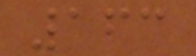163
